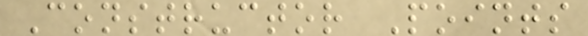Constructor Points
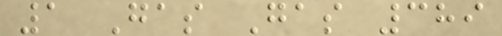1 Gas Gas 389
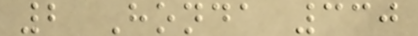2 Honda 330
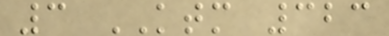3 KTM 323
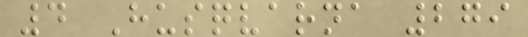4 Husqvarna 279
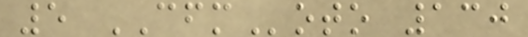5 CFMoto 130
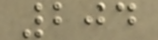204
